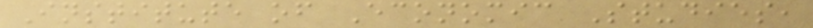Institute of Economic Studies,
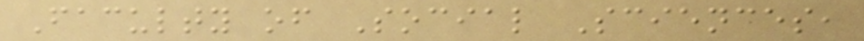Faculty of Social Sciences,
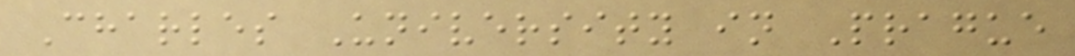Charles University in Prague
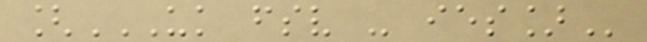[UK FSV - IES]
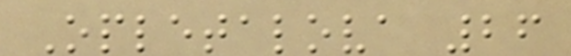Opletalova 26
